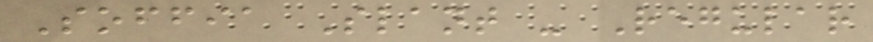Soffia Slant - Regular
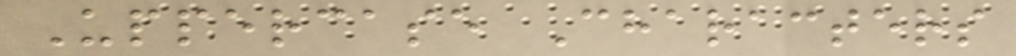Uppercase Characters
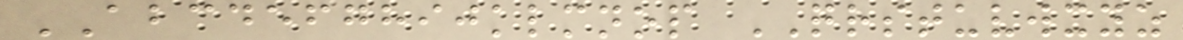ABCDEFGHIJKLMNOP QRSTUVWXYZ
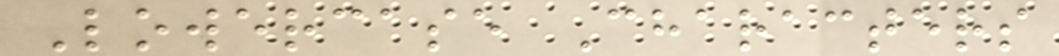Lowercase Characters
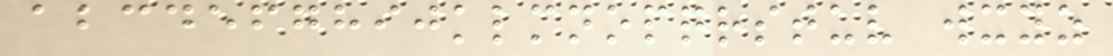abcdefghijklmnopqrstuv wxyz
